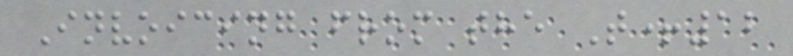Invoicing from the T+12
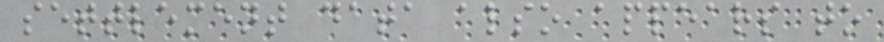settlement data also appears to
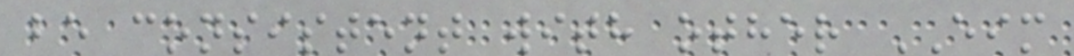be consistent with other EIM
